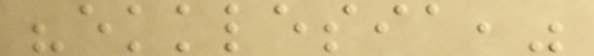"ekklesia,"
